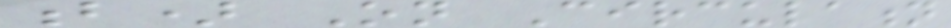b) On Circulation
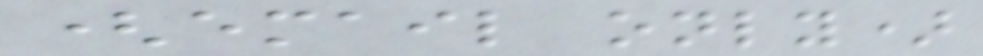(email only)
